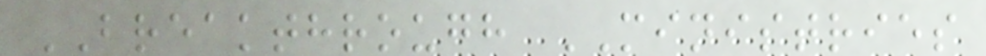BREAKTHROUGH MINISTRIES
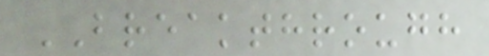BREAKTHROUGH
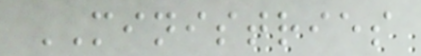MINISTRIES
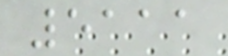5111
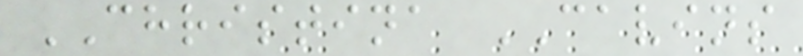CHRISTINA CAVINS
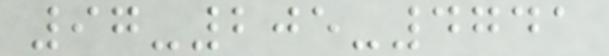97-205-4741
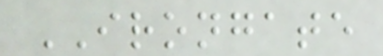IRONGATE
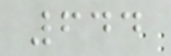644
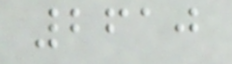2610
